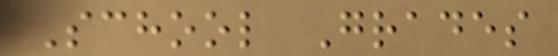School Grades
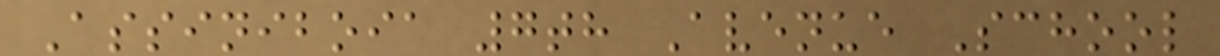Assiniboia 7th Avenue School
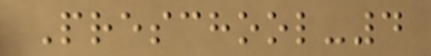Preschool-4
